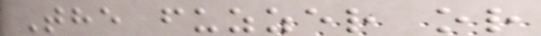The fuzzer or
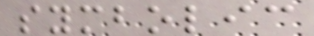symbolic
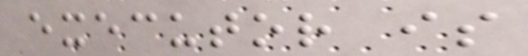executor is
